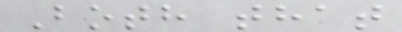Both that
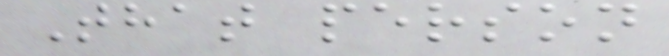That person
